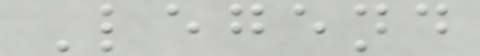Legend
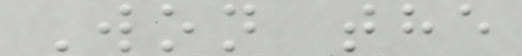Won the
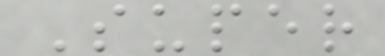Super
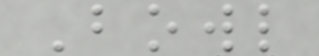Bowl
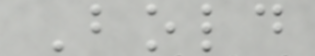Bold
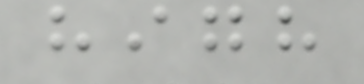high
